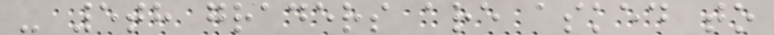- 5th graders are asked to
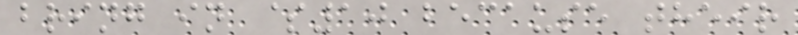bring in $10 because their
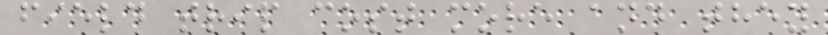field trip cost more and they
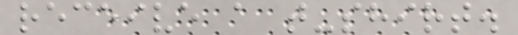receive a t-shirt.
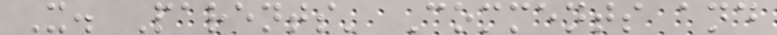X. Parents' Comments and
